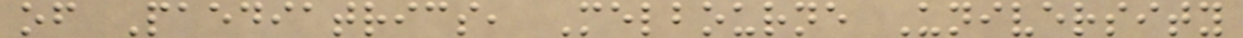of Paediatrics, Melbourne University
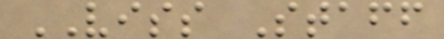VISS Staff
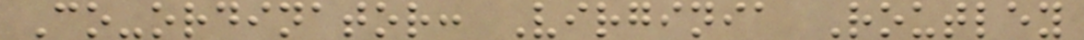Co-ordinator: Virginia Routley
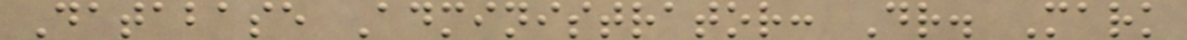Database Administrator: Dr. Mark
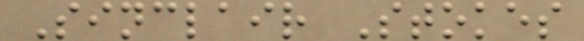Sinclair Stokes
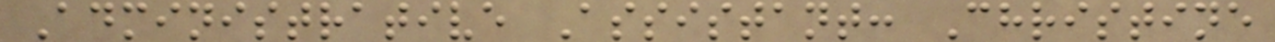Administrative Assistant: Christine
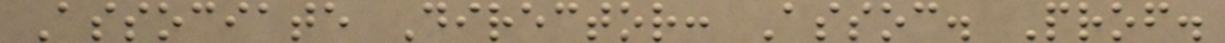Associate Director: Assoc. Prof.
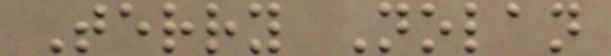Terry Nolan
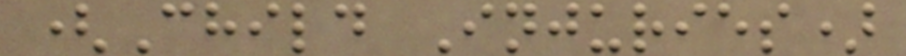(Child Injuries)
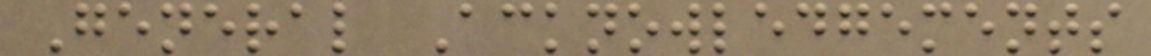General Acknowledgements
